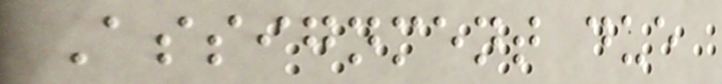Assignment due
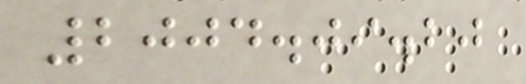2004.09.20
